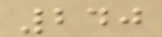240
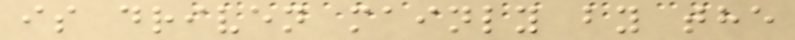is driven mainly by the
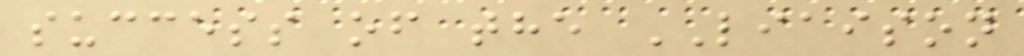success of the LIAISON
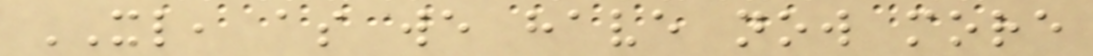XL, as we have now more
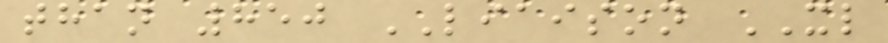than 850 LIAISON XL
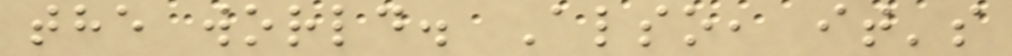the world. Also, it's
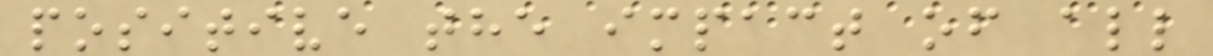positive the impact of all
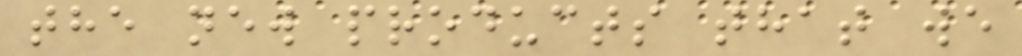the new products that we
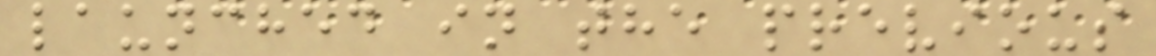launched in the previous
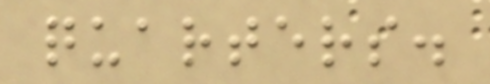quarters.
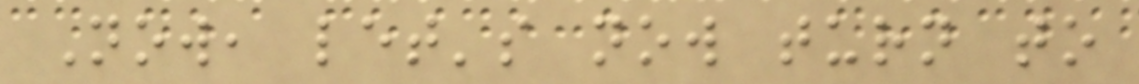Now, let's now turn to
